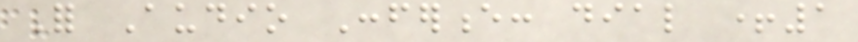For Audio Conference: dial +1
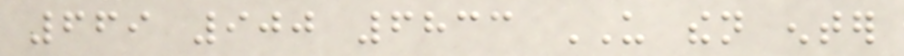669 900 6833 US then enter
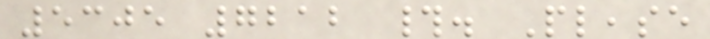5305 7212 #. Please
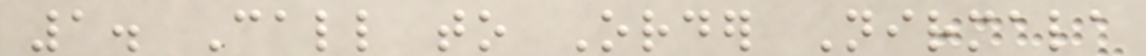1. Call to Order Nirmala
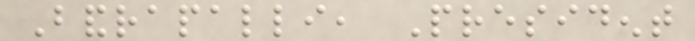Bandrapalli, President
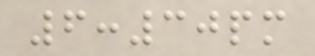6:30pm
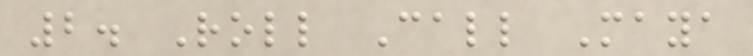2. Roll Call Maya
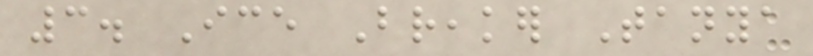3. Ice Breaker Tanya
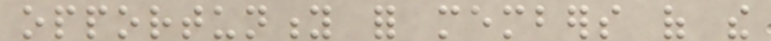opportunity for members of the
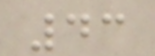43
